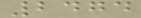2474
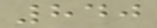840
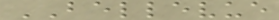BELLEVUE
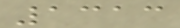1313
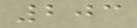203
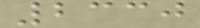2330
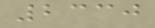2330
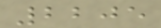2205
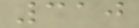310
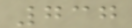737
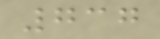737
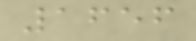1656
